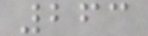263
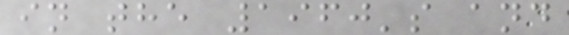in the 1960's and
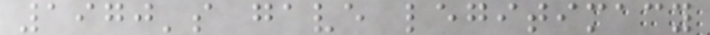1970's gave legitimacy
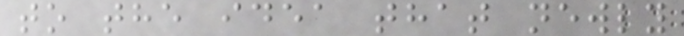to the idea that newly
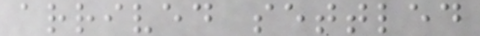arrived settled
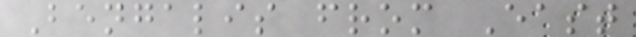Bengalis from East
